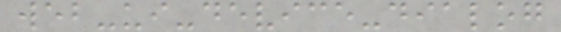web-ui-device-dialog
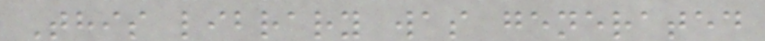This library was generated
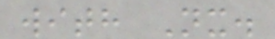with Nx.
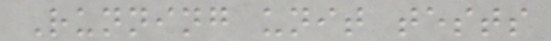Running unit tests
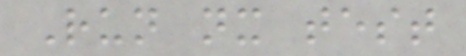Run nx test
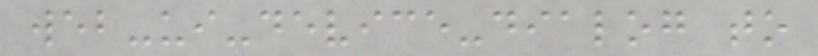web-ui-device-dialog to
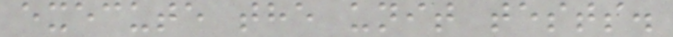execute the unit tests.
